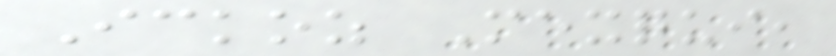Ickoz Mexqui,
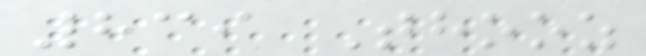839 Thooz
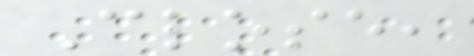Close,
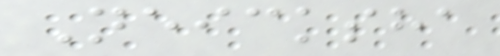Neicksha
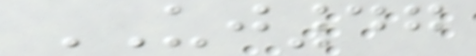UJ47
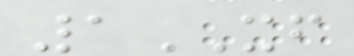1XF
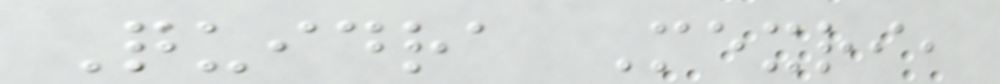Quidra Mexri,
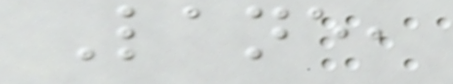Lane,
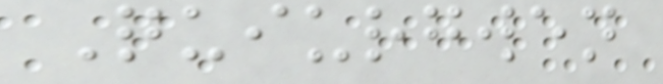Quiurgwen
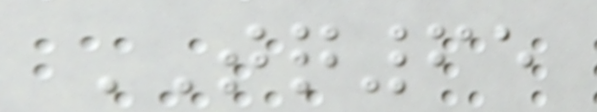TQ65
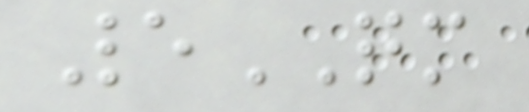5QM
